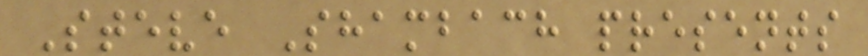Steve Shambach presents
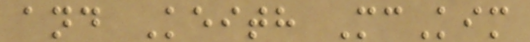and Keith McKim
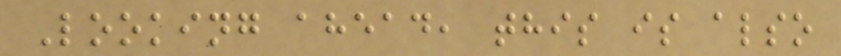Looking ahead, this is also
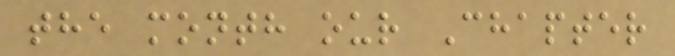the month our Chapter
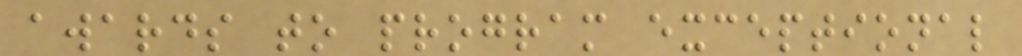awards to program exceptional
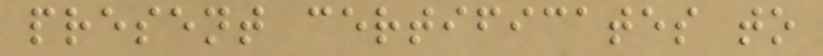present certificates to
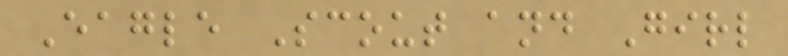Eagle Scout and Girl
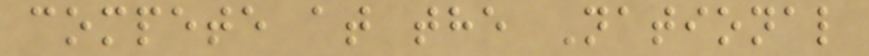compete at the National
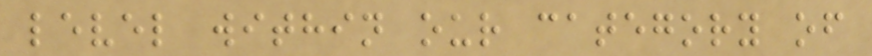level within our category of
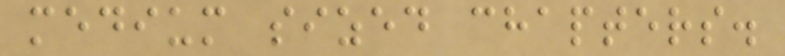medium sized chapters.
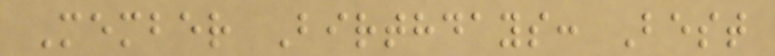Member Birthdays: Best
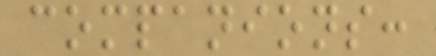companions:
